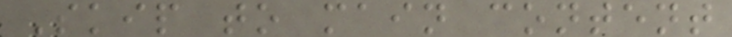Skip to main content
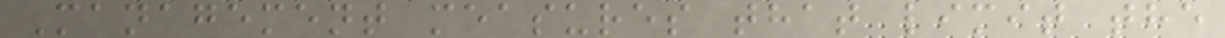Management measures that limit the
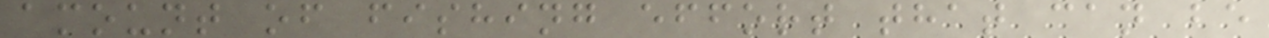amount of fishing effort that can be
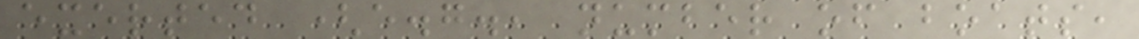exerted (e.g., number of boats,
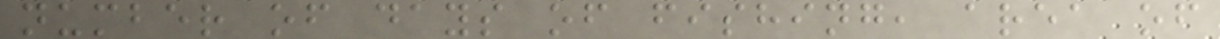number of days of fishing, area of
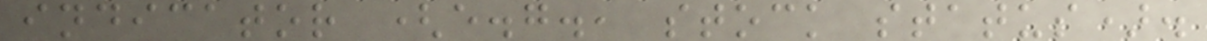indicator (e.g., stock status).
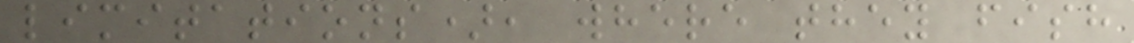limitations), where they fish
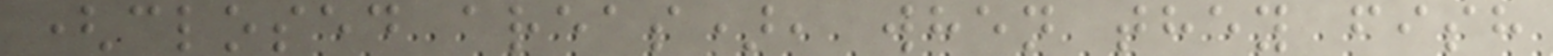(closed areas), when they fish
